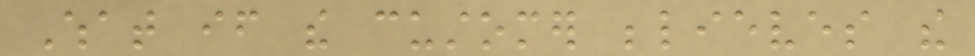What if the customer believes the
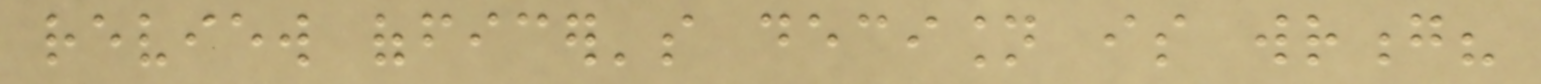review officer's decision is wrong?
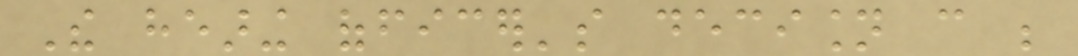The hearing officer's decision can be
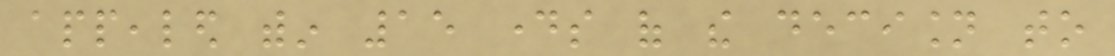appealed within 15 days of the decision to
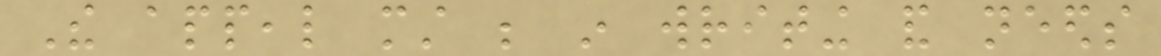The appeal must be in writing and needs
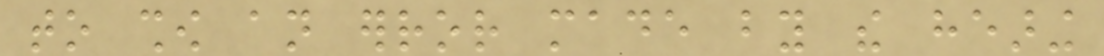to show an error made by the hearing
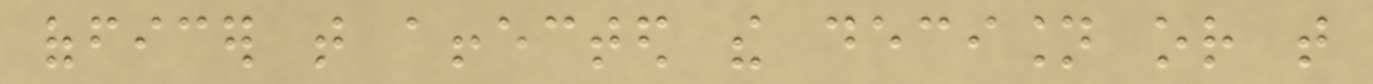officer that affected the decision or that
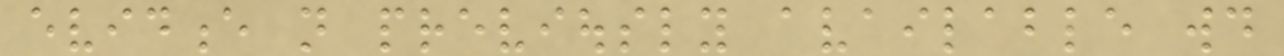evidence not previously available would
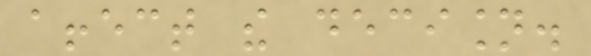affect the decision.
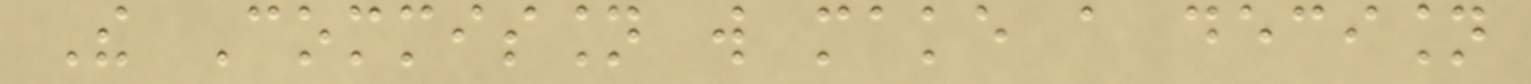The Commission will make a decision
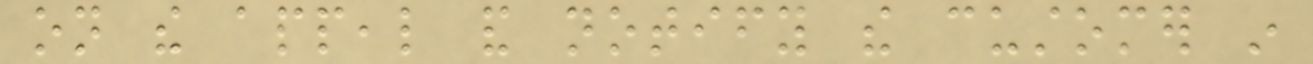on the appeal and notify the customer in
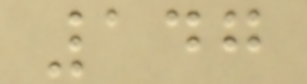147
